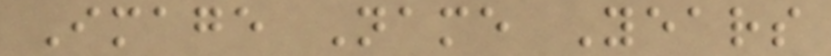Image Name Years
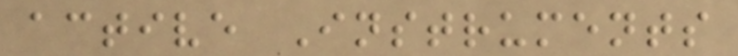active Instruments
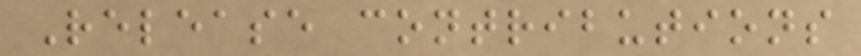Release contributions
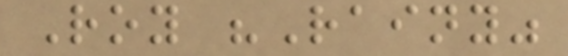Roy "Rainy"
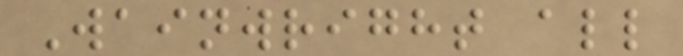Wainwright all
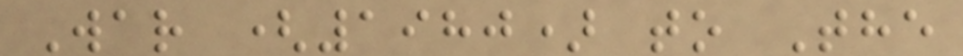War (1980) to The
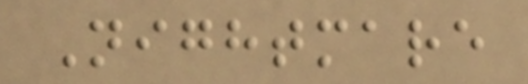Nightmare
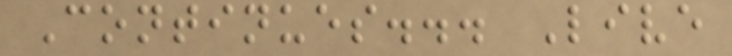Continues... Live
